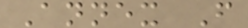Annex F
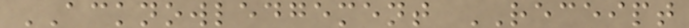ACKNOWLEDGEMENT RECEIPT
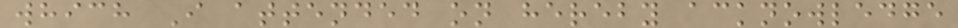which I attended on hereby acknowledge
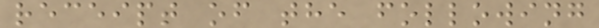receipt of the following
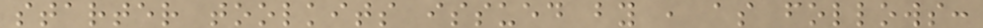starter toolkits issued by , as follows:
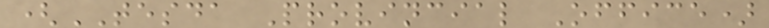(TESDA Provincial Office)
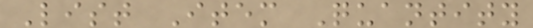List Item Quantity
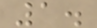1.
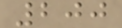200
